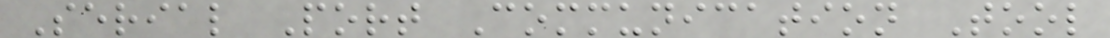Serial Port Communication Tool
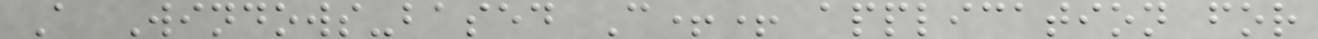A Windows-based C++ application for
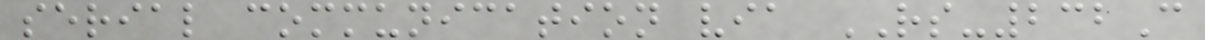serial communication via RS-232C
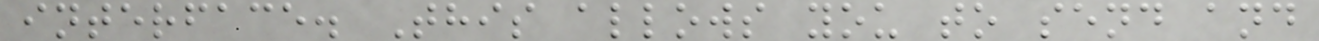interface. This allows you to send and
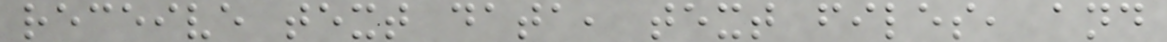receive text data, text files, and
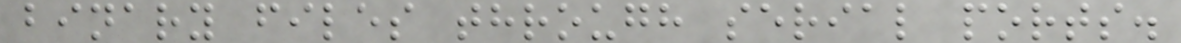binary files through serial ports.
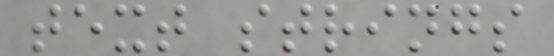text strings
